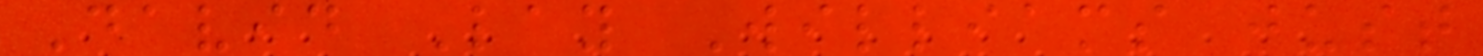David Lay Williams just
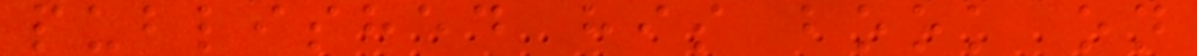published his book on
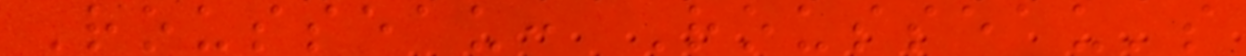Rousseau: Rousseau's
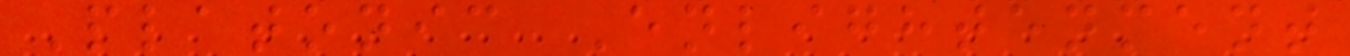Platonic Enlightenment
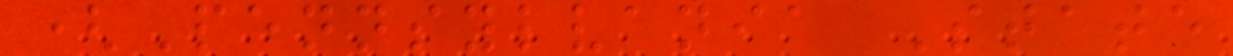(Pennsylvania State
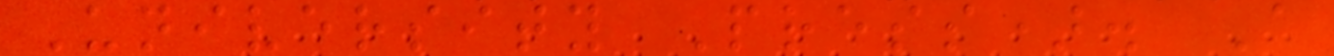University Press). A
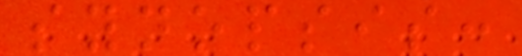synopsis:
